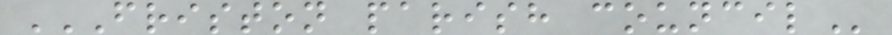FRISTON PARISH COUNCIL
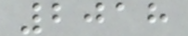2018
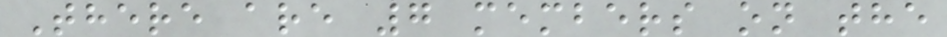There are 7 members on the
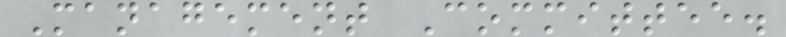Management Committee.
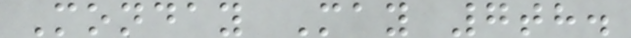Monday May 7th.
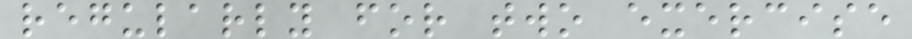regularly for two exercise
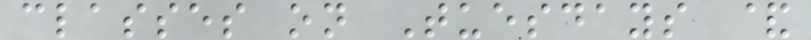classes on Tuesdays &
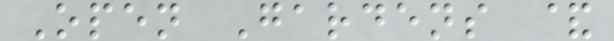Open Gardens &
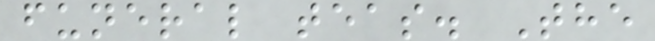funeral teas. The
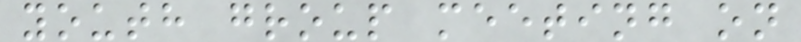youth group meeting on
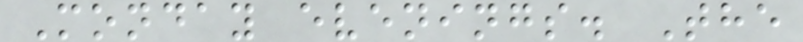Monday evenings. The
